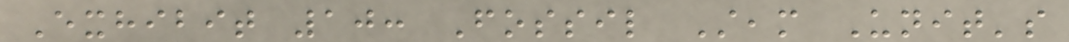Exhibit 10: Fossil Steam Unit's
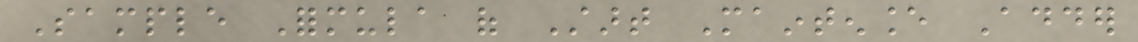Sample Formula of Start Maintenance Adder
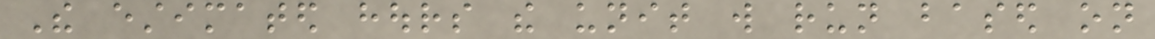The estimated hours the unit will run based on
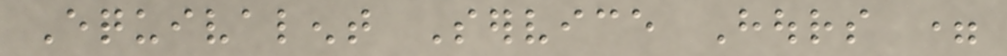Equivalent Service Hours =
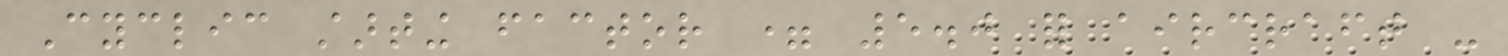Cyclic starting factor = 5.0 for aircraft -
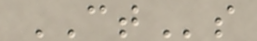CTs
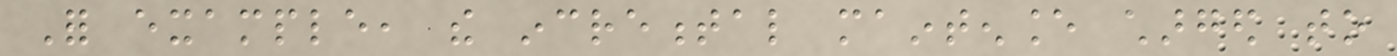For example, the incremental maintenance charged to
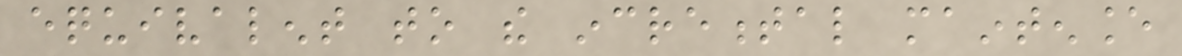equivalent to the incremental maintenance
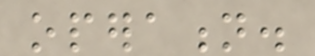operation.
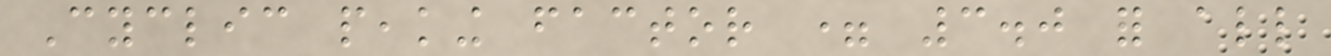Cyclic peaking factor = 3.0 for all
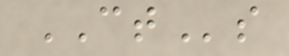CTs
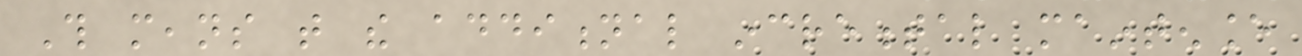This means that the additional incremental maintenance
